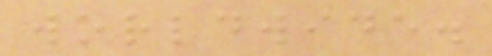worldwide.
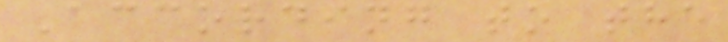According to the
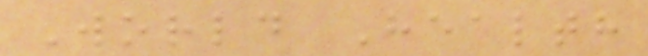World Health
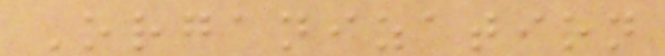Organization
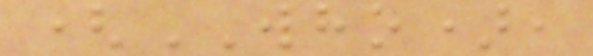(WHO),
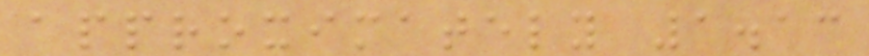approximately 1.13
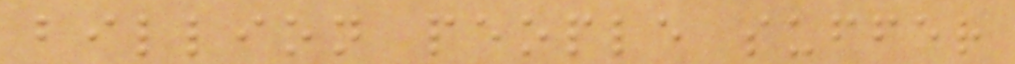billion people suffer
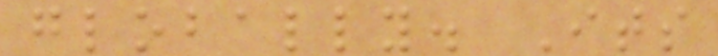globally. Its
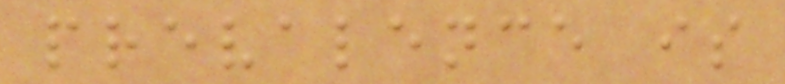prevalence is
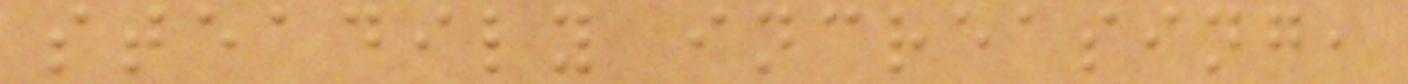steadily increasing,
